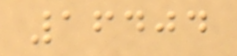16404
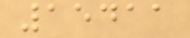15411
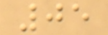05
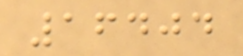16404
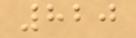820
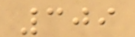309
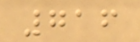716
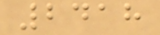2418
